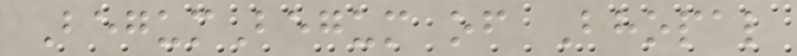BegumBegum of Bhopal
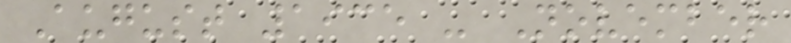August 1935 - November
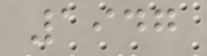1947
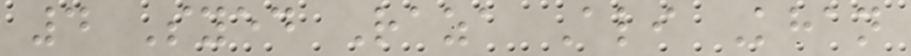4 Syed Raza Ali Khan
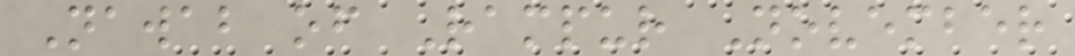Nawab of Rampur November
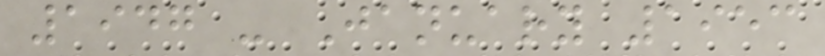1947 - January 1953
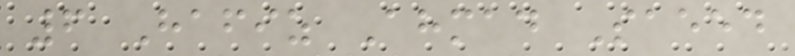6 Hafiz Ahmad Saeed
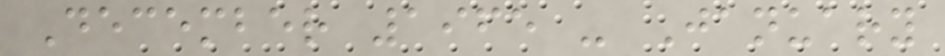December 1965 - January
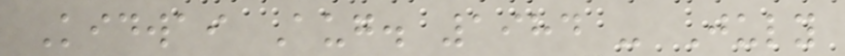Kidwai Aug. 1984 - July
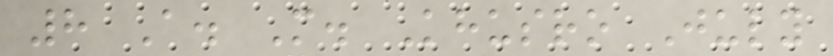8 A. M. Khusro July
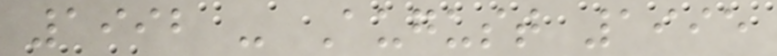1992 - August 1995
